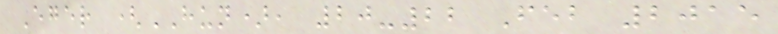Eger (HUN), 20-22 Feb 2015
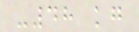-48 kg
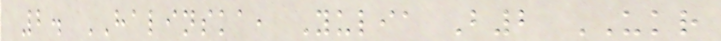2. HALINSKA, Yulia B2 UKR
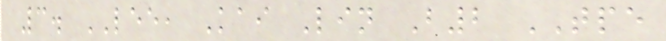3. LEE, Kai Lin B2 TPE
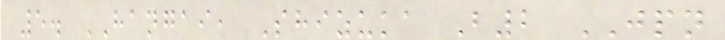5. HANGAI, Shizuka B2 JPN
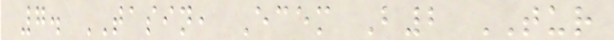7. TASIN, Ecem B2 TUR
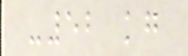-52 kg
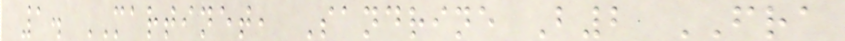1. MARTINET, Sandrine B2 FRA
